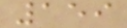159
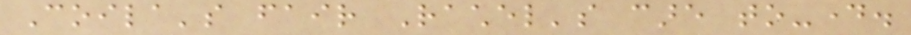Coila's fair Rachel's care to-day.
